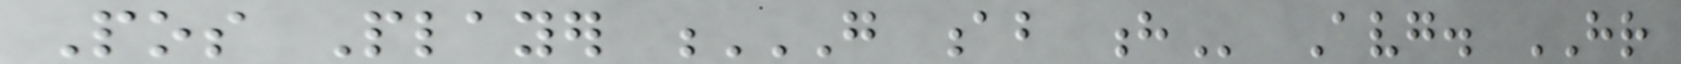Pos Player G AB H Avg. HR
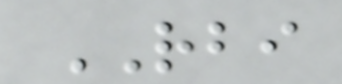RBI
